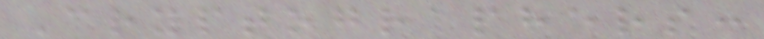Cryptographers:
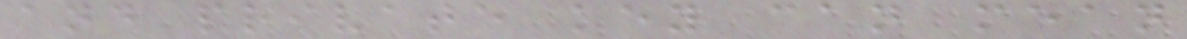and private key can mean
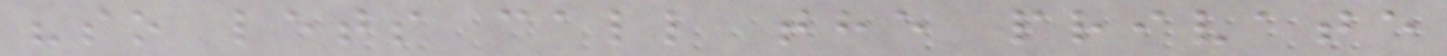"so lets call the private
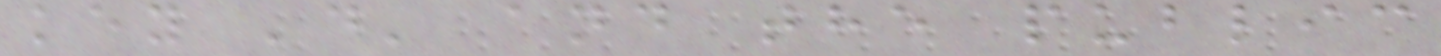key 'd' and the public
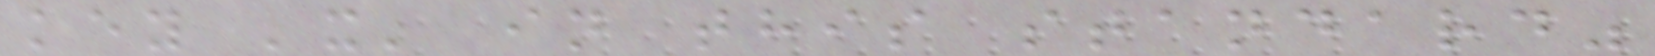key 'x' in this standard"
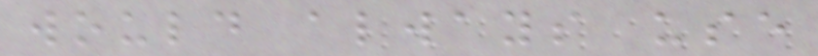would always use
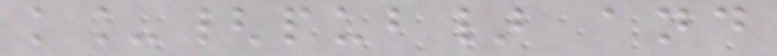k_{pub} and
